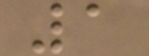1
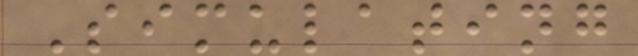Simulating
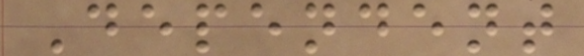Dependent
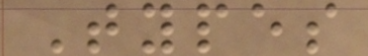Types
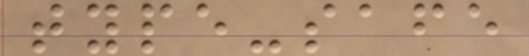type-safe
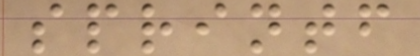sprintf
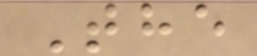The
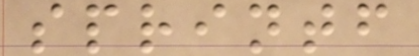sprintf
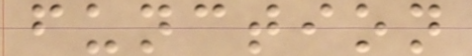function
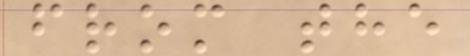from the
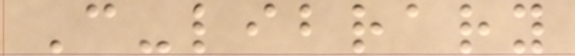C-library
